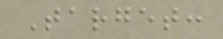Target:
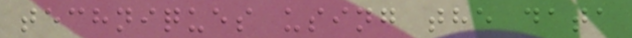techniques using the data
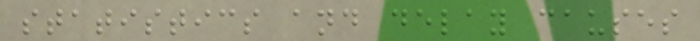statistics and delay causes
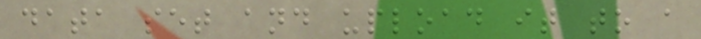data set and upload it to a
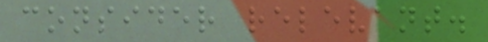consider relevant.
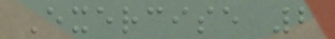Exercise 2
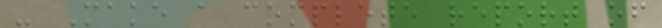- Make a complete report of
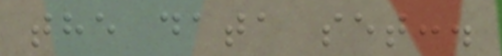the data set:.
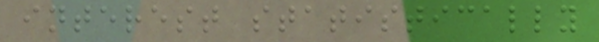interest statistically
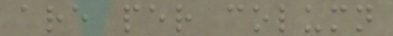are per column
